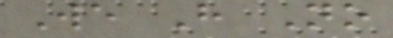We Have No
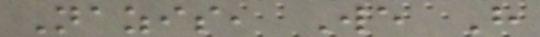Nazis, We Have
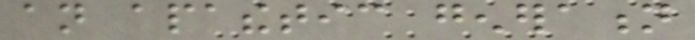an apathetic generation
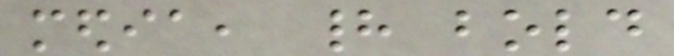media, had bold
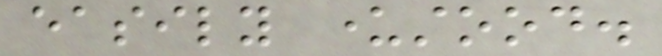easily understood.
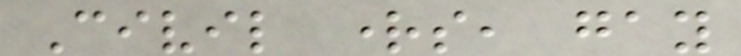Civil rights, gay
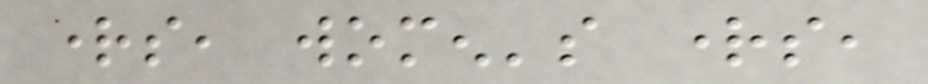rights, women's rights,
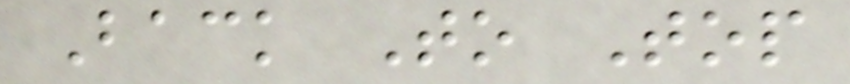Back To Top
